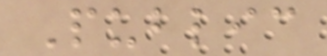Public
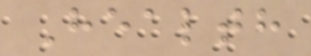Health
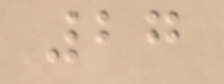27
